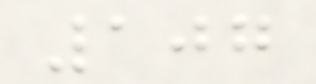107
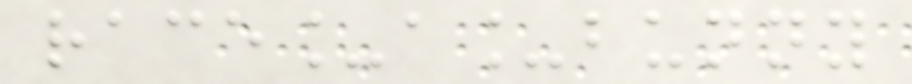race_a_bunny
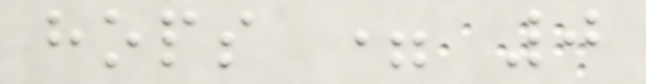hops = 0
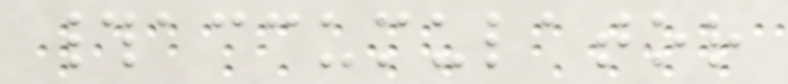#accumulator
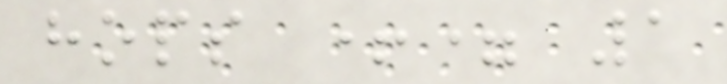hops += 1
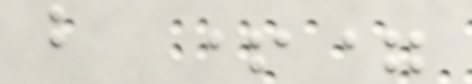b +=
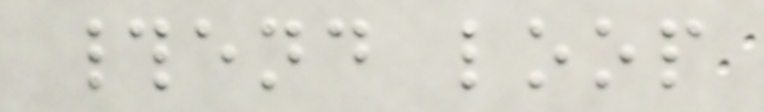#end loop
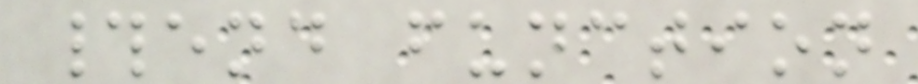#end function
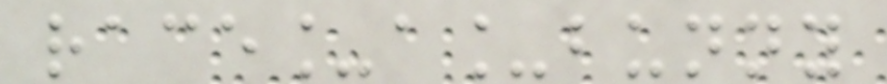race_a_bunny
